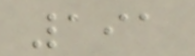191
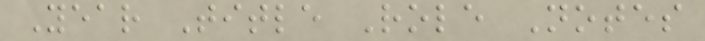Year Title Role Notes
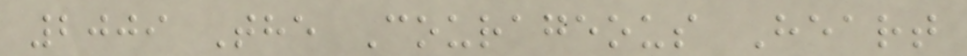2009 The Courageous Heart
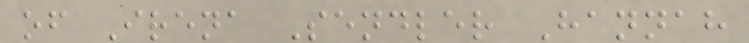of Irena Sendler Hannah
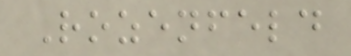Rozenfeld
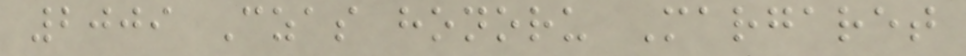2009 Czas honoru Margaret
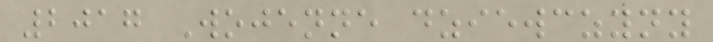2017 Wojenne dziewczyny
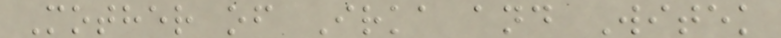Mother of Irka and Witek
